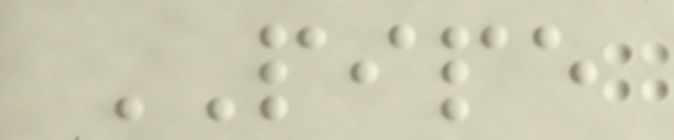PIPE
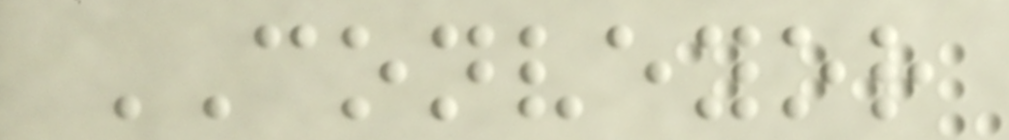CONVEYOR
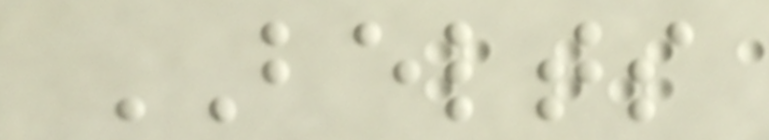BELTS
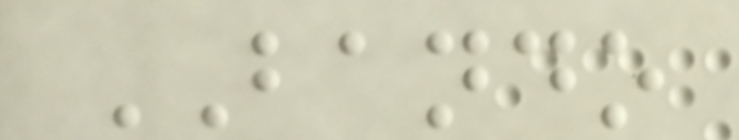BANDO
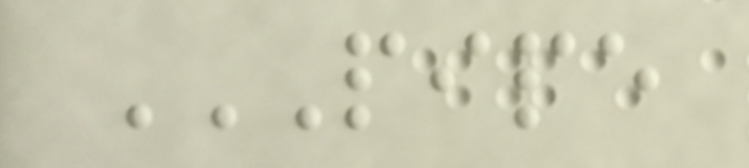PIPE
